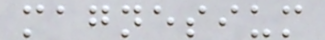magnesium
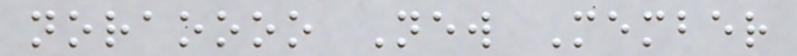noraoooo New Member
